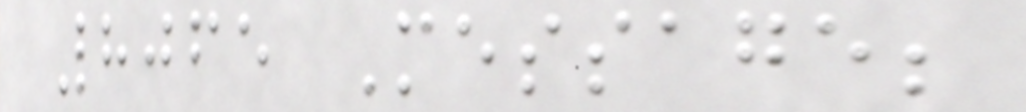8065 Message;
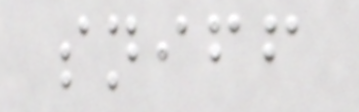sniff
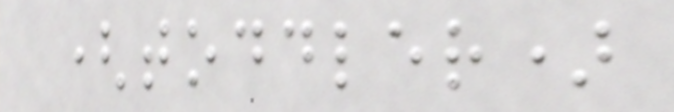(toddler)
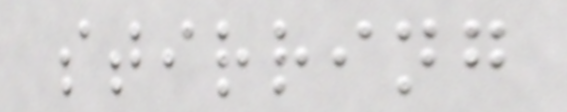stirring
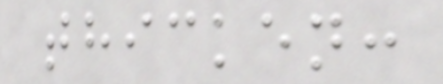thicken:
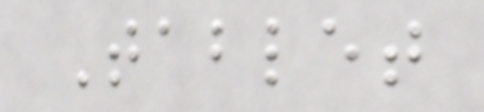Tablet
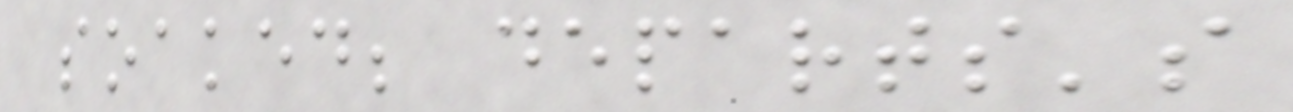soaked; departs's
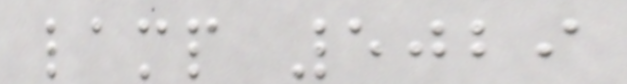lamp 5029
